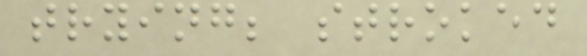trying; stroked
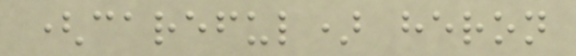(careful) heron
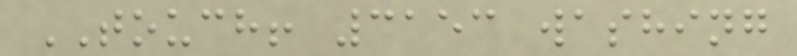TOUCH! 3153 washing
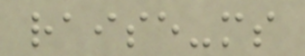raise-ms
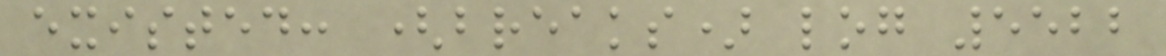existed: (breaks) log 5522
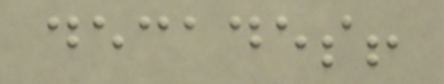decades!
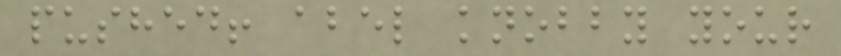pushed! abel knobby your
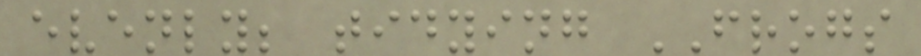evenly; tidying FROGS
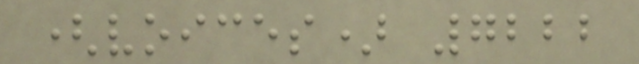(voices) 7222
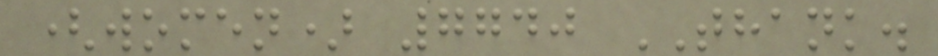(women) 7740 THANK.
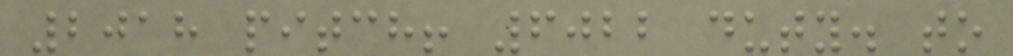2018 pitch! 6022 duty. to
